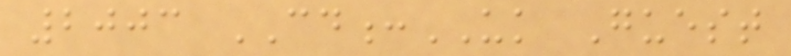2003 CD:UK Guest
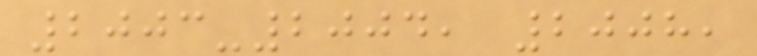2003-2004, 2008,
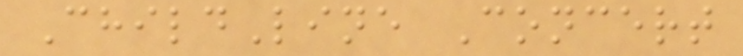ChildLine Concert
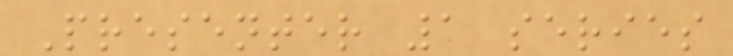Presenter 1 series
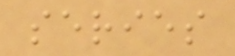series
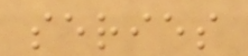series
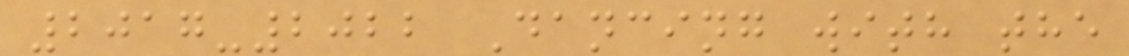2017-2022 Dancing with the
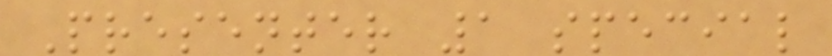Presenter 1 special
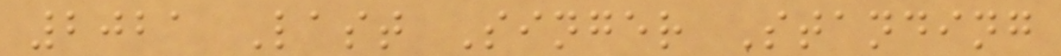2021 Last Singer Standing
